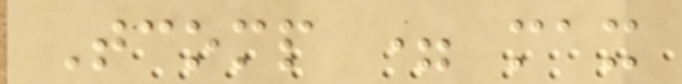Tcomp = max
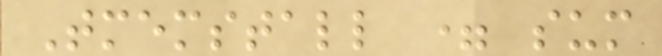Tmemstall = sum
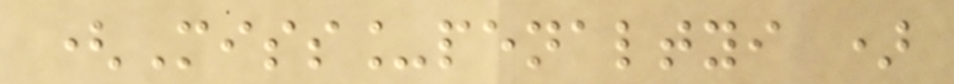(Miss_penaltyi )
